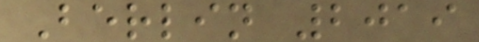Berlin 2019
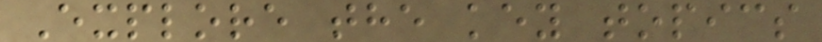Explore the key topics
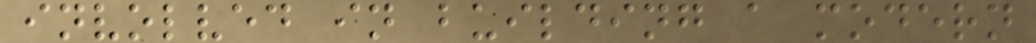involved in building a modern
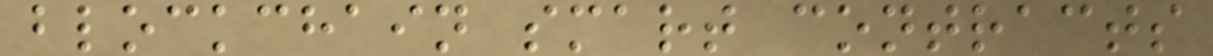blockchain smart contracts
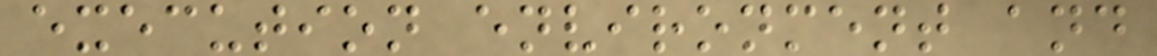execution environment and
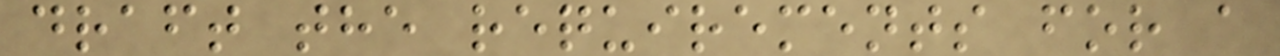draft the requirements for a
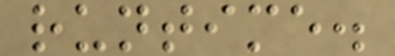runtime.
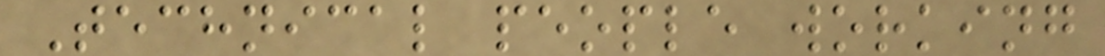Technical people working
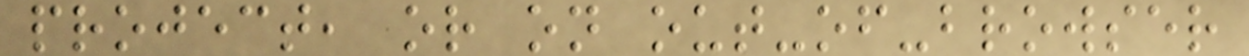project, or on out-of-browser
